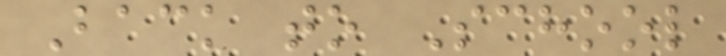Back to School
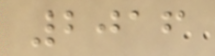2016
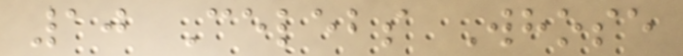10 Celebs Whose
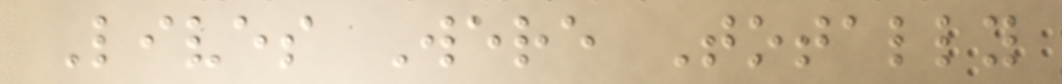Lives Were Totally
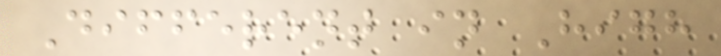Different in High
